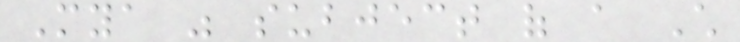Mya was subject of a Child
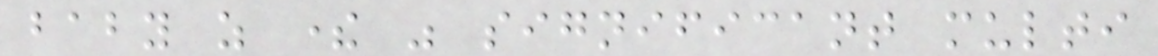baby as there was significant multi
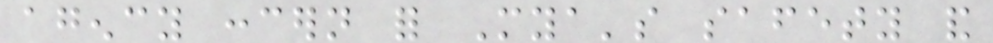agency concern for Mya's safety and
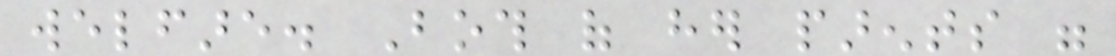welfare. Both of her parents were
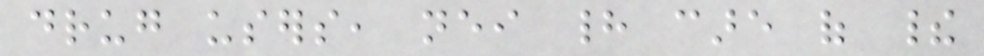drug users, neither had care of their
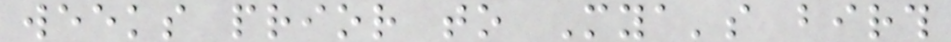weeks prior to Mya's birth
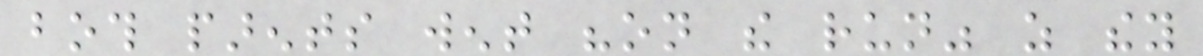both parents went "on the run" as they
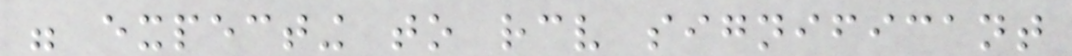were expecting to receive significant
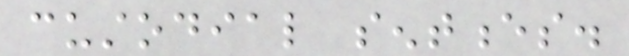custodial sentences.
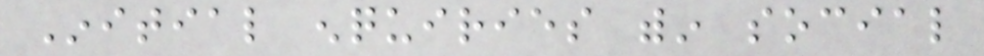Initial enquiries within social
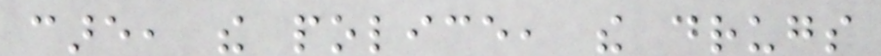care, the police, the drugs
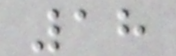18
